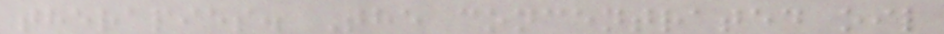therapies. The concentrated oil
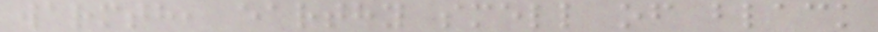warmth, earthy smell of black
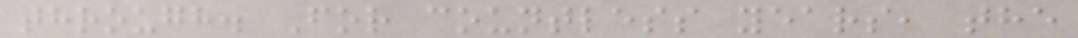through. For countless years, the
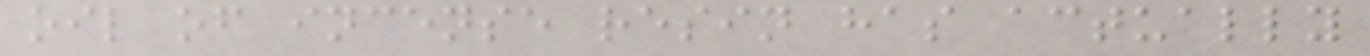oil of incense resin has actually
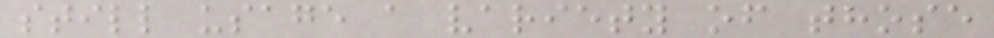still usage a variety of those
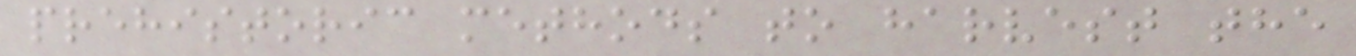prehistoric methods to harvest the
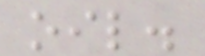oil.
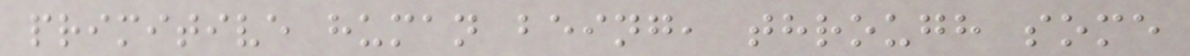primitive human being, through some
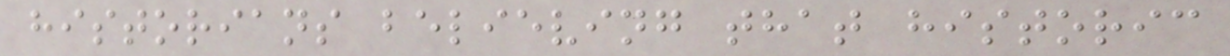historians believing that historic
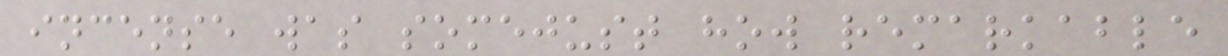incense was somejust how remarkable
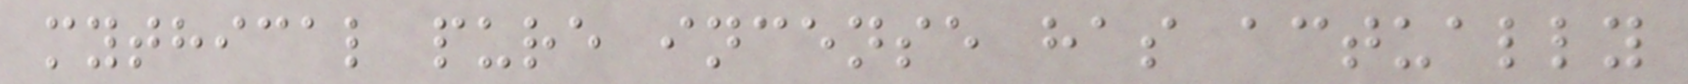mythical pure incense has actually
